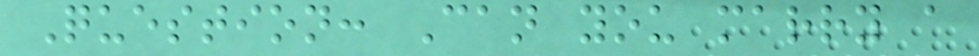Question: Can you marry a
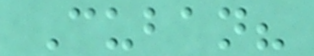Cuban?
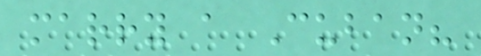marry a Cuban?
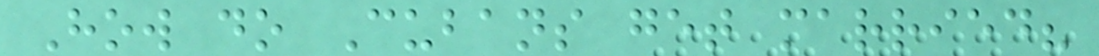How do Cubans get married?
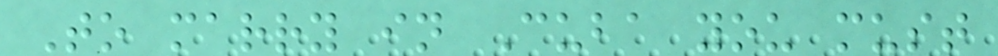To marry in Cuba you must
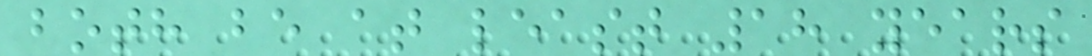both be at least 18 years
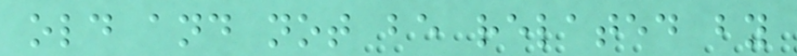old and not be related by
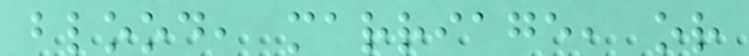blood, marriage, or
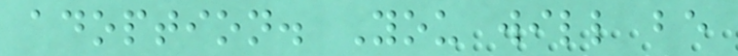adoption. You will be
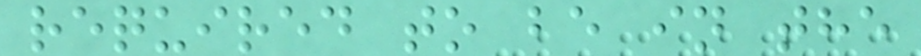required to be in the
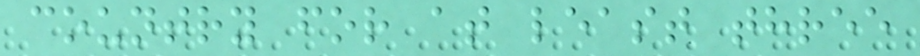country for at least three
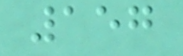157
